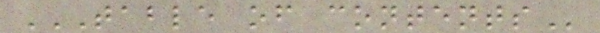TABLE OF CONTENTS
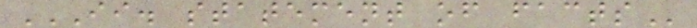II. STATEMENT OF FACTS
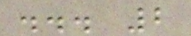... 2
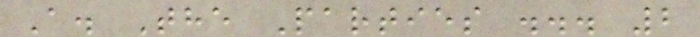A. The Parties ... 2
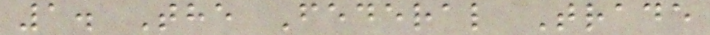1. The Federal Trade
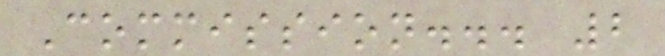Commission... 2
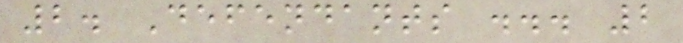2. Defendants ... 2
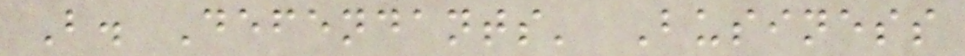B. Defendants' Business
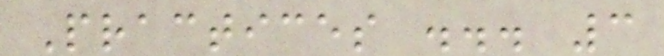Practices ... 3
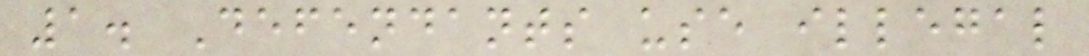1. Defendants use illegal
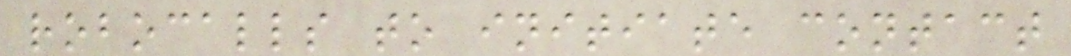robocalls to initiate contact
